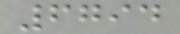6794
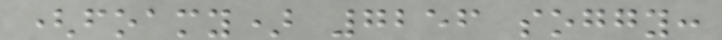(foamy) 7256 soggy:
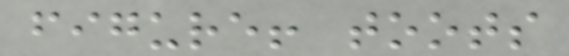figure! toots
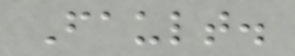Fault.
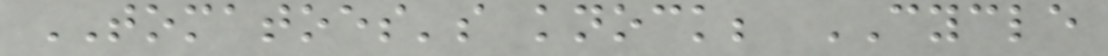TOMATOES's knock; CYCLE
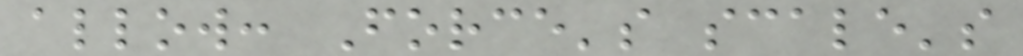allow: Force's scale's
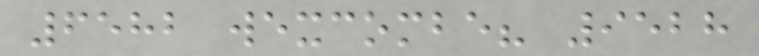6582 wexcombe? 9528
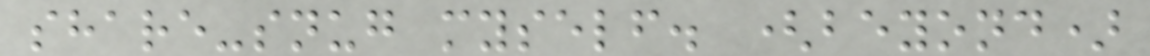share-snug myself. (beyond)
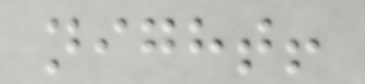night!
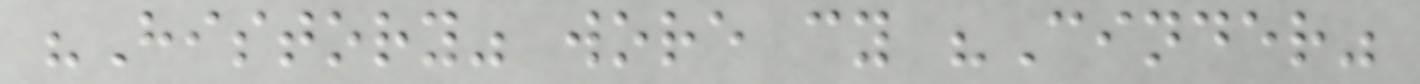"History" wore cy "Cinder"
